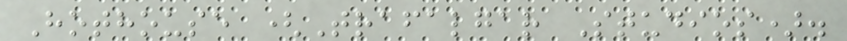Hothouse (Trafalgar Studios).
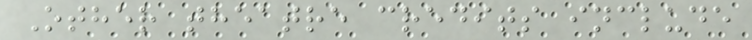Other theatre credits include
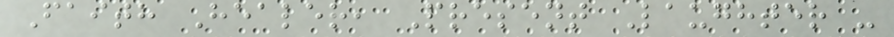Faith Healer, Present Laughter -
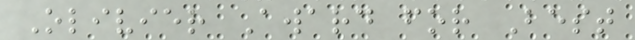Olivier Award for Best
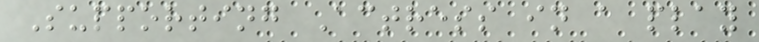Supporting Actress in a play
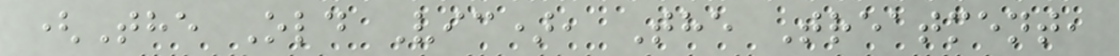(The Old Vic), The Treatment,
